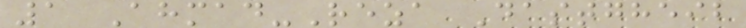1 Ahmad-Reza Dastgheib
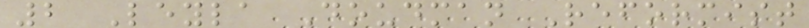2 Leyla Doudman Reformist
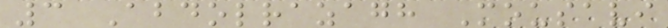3 Abdolrazagh Mousavi
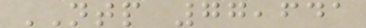NTP 77,641
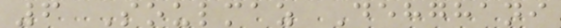6 Soulmaz Dehghani
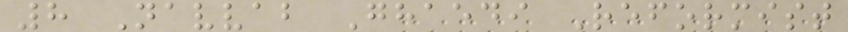8 Navvab Ghaedi Reformist
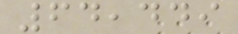64,449
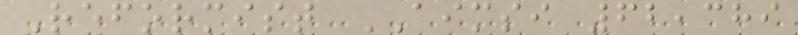Reformist AIMSI 62,389
